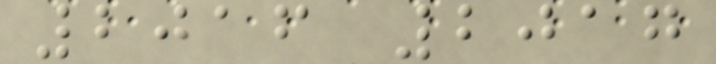2016 2017
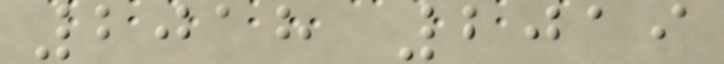2018 2019
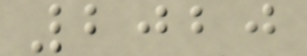2020
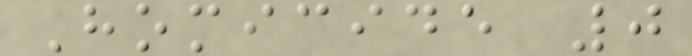Homicide 0
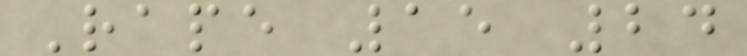Rape 15 24
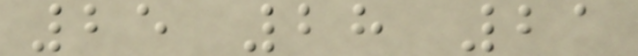25 28 21
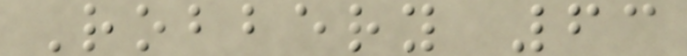Robbery 63
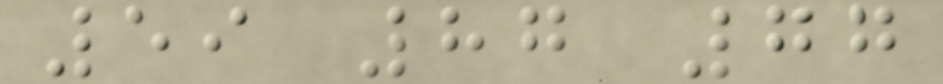59 87 77
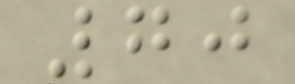70
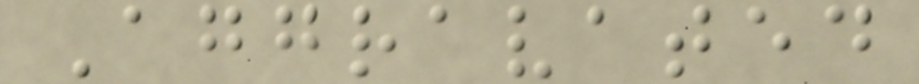Aggravated
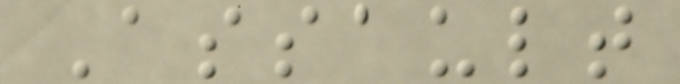Assault
